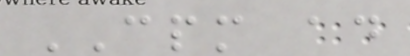CPM ad
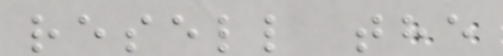resell the
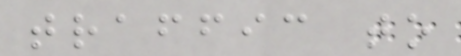traffic to
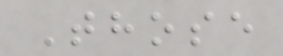Those
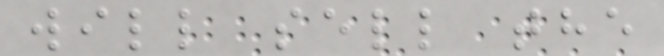will sell the
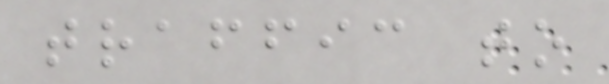traffic to
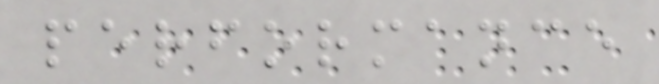performance
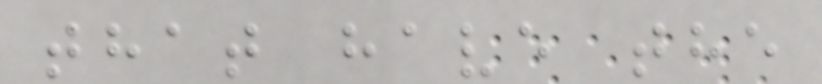that have the
